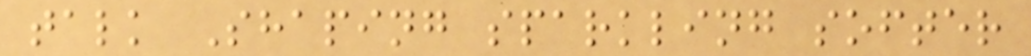talk Shaping sparkling softer
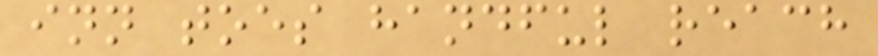inn toes handful reach
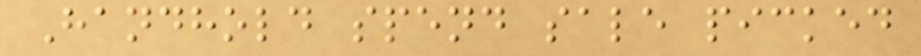Handhold spend sale picked
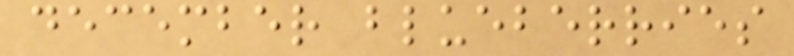december blueberries
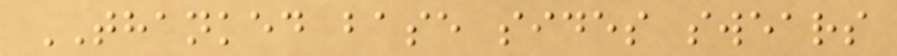THANKED base sides swears
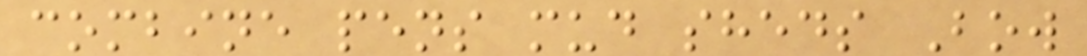combine pens mud sheds Bow
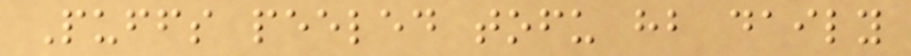Puffs peeled tofu hb daily
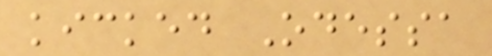kicked Odessa
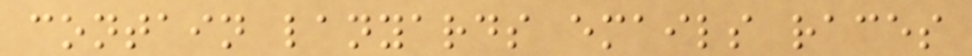contain lanyards emails races
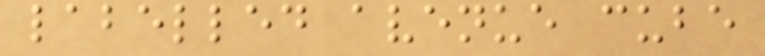labelled avenue cube
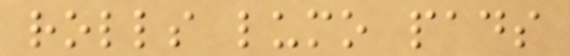rolls lumo pads
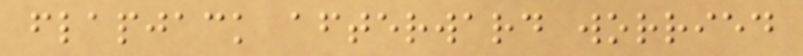flapjack afterward worried
